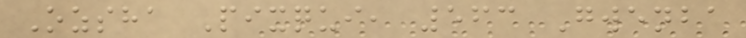Ozsha Pixqui, 563 Gwenba
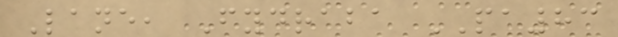Lane, Fydraba PA83
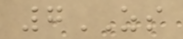7ZS
